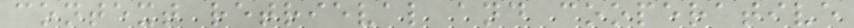context retrieval and cooperative
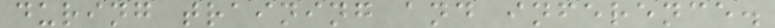during training and inference.
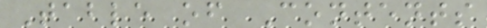Table of Contents
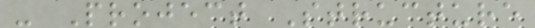- Project Structure
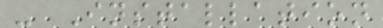- Installation
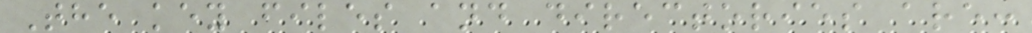The key files and directories are:
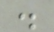.
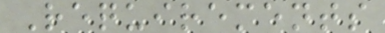Requirements
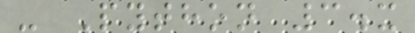- Python 3.x
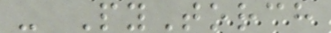- PyTorch
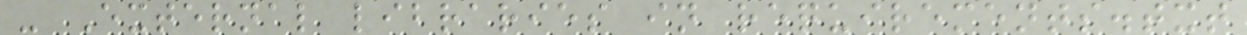- External libraries in requirements.txt
